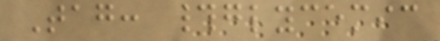Tag: #glycemic
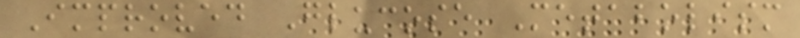Improved Glucose Metabolism
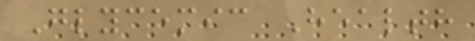Glycemic Health
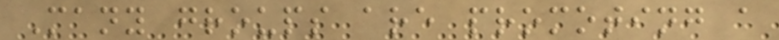Many groups are promoting a
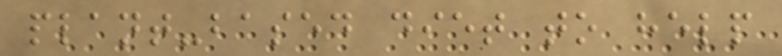plant-based diet to help
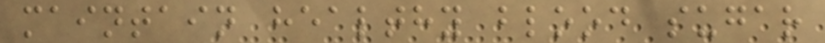maintain healthy blood sugar
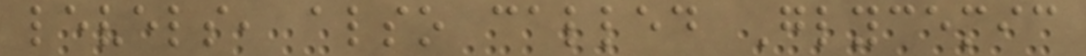levels, also called Glycemic
